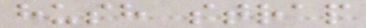hush strap
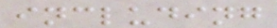including
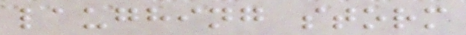laughing storm
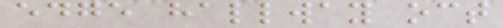edge hallway oct
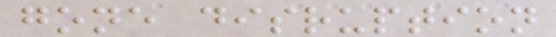gone disruption
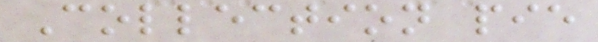Collection pie
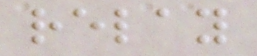relay
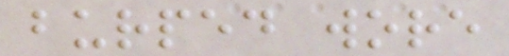burped wore
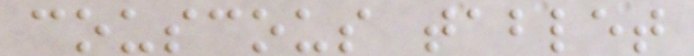couscous tablet
